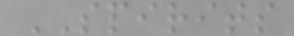SPIRITS
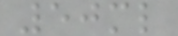50ml
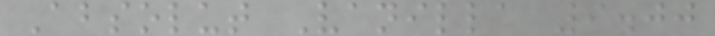Absolut Vanilla 9.00
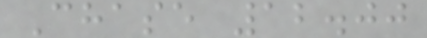Chase 12.00
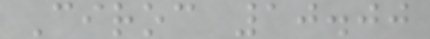Ciroc 10.00
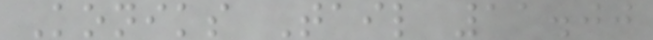Koniks Tail 11.00
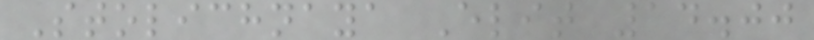Stolichnaya Elit 14.00
